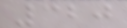320
